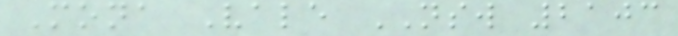Mona Vale NSW 2103
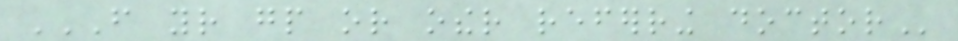FROM YOUR GP OR OTHER REFERRING DOCTOR
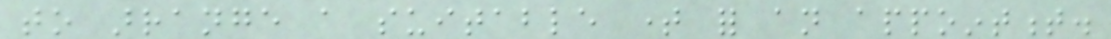to arrange a suitable time for an appointment.
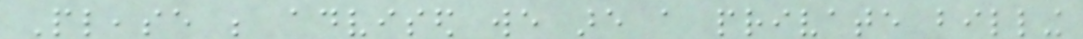Please be advised we are a private billing
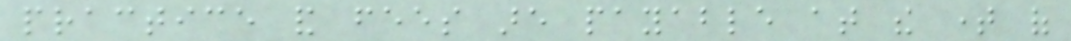practice and fees are payable at the time of
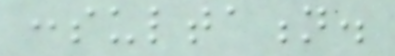consultation.
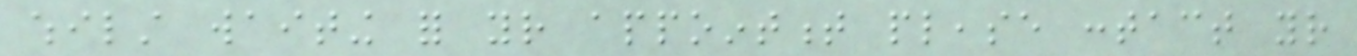whilst waiting for your appointment please contact your
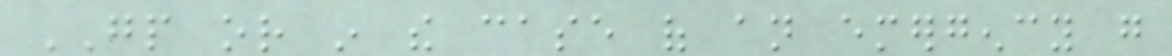GP or in the case of an emergency go
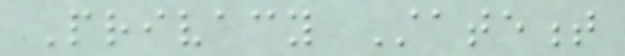Privacy Statement
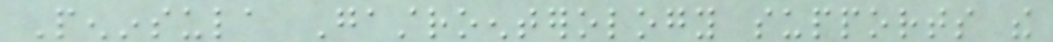Peninsula Gastroenterology supports the
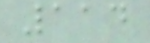114
